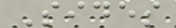Sides
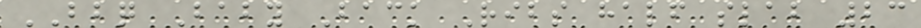BBQ Baby Back Ribs half slab 23
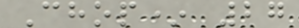Chop* 27
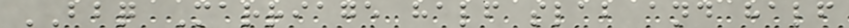BBQ Marriage half slab and half
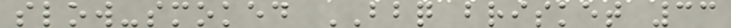slow-smoked BBQ brisket 33
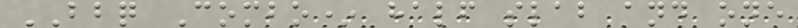BBQ Combo* half slab and one
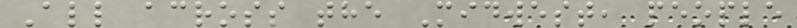All across the Midwest, people
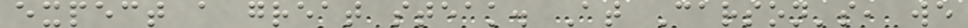expect a great steak. At Carson's, we
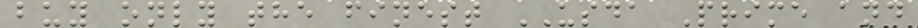buy only the finest USDA Prime and
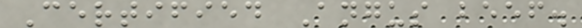Certified Angus beef.
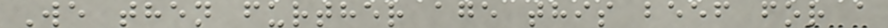We then further age this beef for a
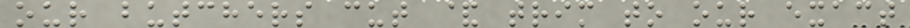our butchers cut & trim to our exact
